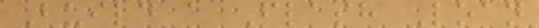Build a Flash Loan
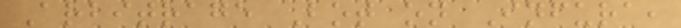Arbitrage Bot on Infura,
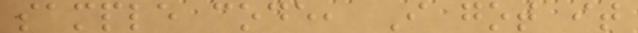sample code, I got it
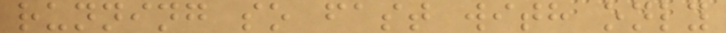running so fast with only
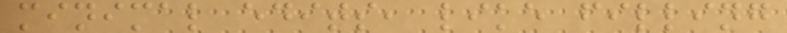minimal edits, like filling
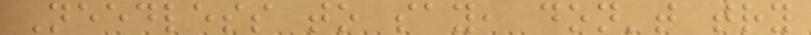Needless to say, don't try
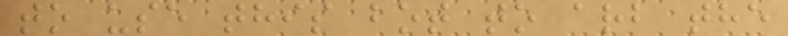to use this bot to arb the
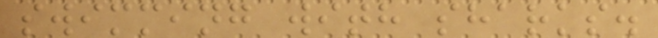swimming with sharks.
